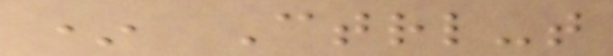* Ctrl-t
